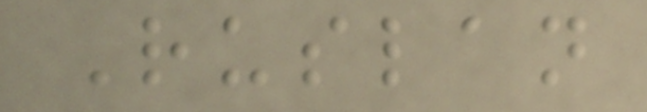Ruslan
